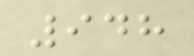948
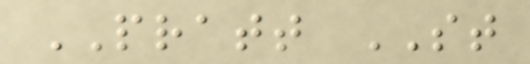PRATT ST
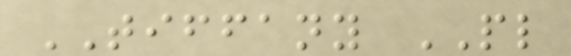TIFFANY PL
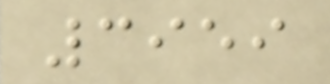3959
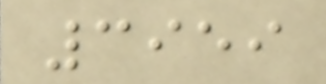3959
